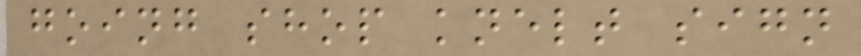going shop knelt sign
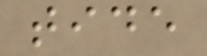tide
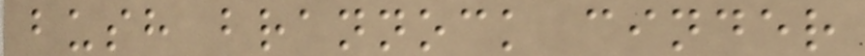bush brannock cinder
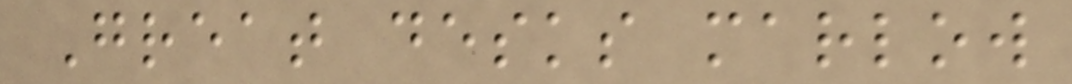Great desks marlow
